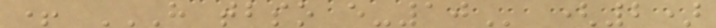+ H TBSO E-10 (2)
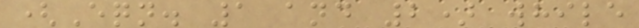(Eqn. 1 and 2) while
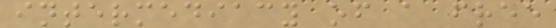intermediacy of a free
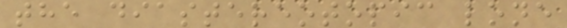the diastereotopic lone
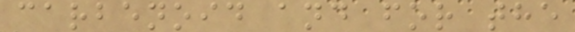carbenoid and for the
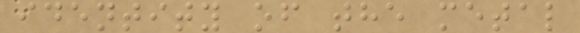identity of the metal
